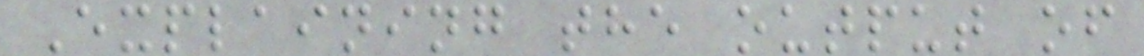Explaining the output of
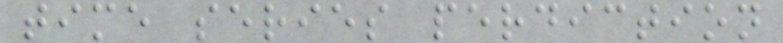time series perdiction
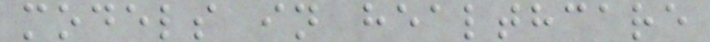models in healthcare
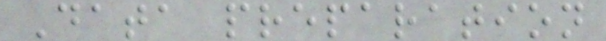Data preparation
